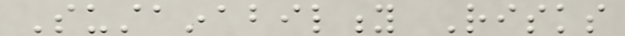Sustainability Risks
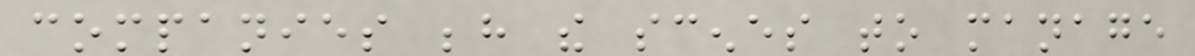companies behind the scenes to manage
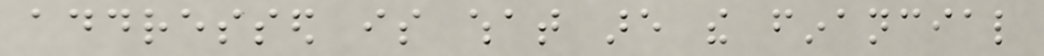addressed is what are the financial
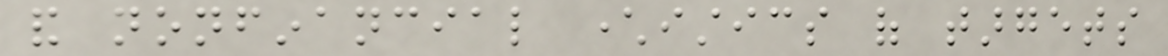and nonfinancial characteristics of targets
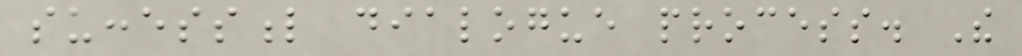successful dialogue process. The
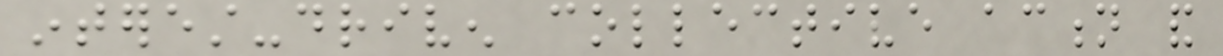interest-driven collective action and
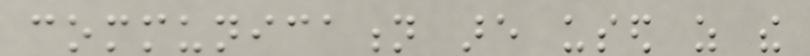communication are used as the
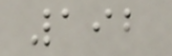192
